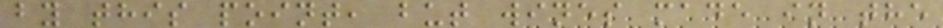by this point, but wines made in the
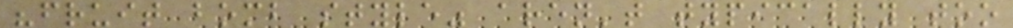"fruit bomb style" aren't typically too
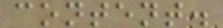content.
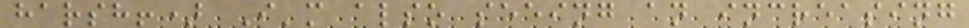harsh!) I'm also seeing an increasing
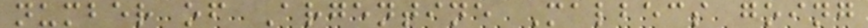number of Argentine Malbecs going
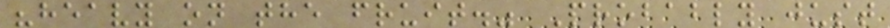"heavy on the fruit." Probably just
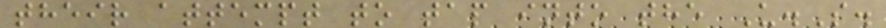their attempt to tap into the U.S.
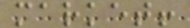market!
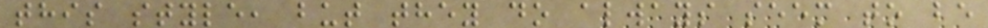this style, but they do always seem to be
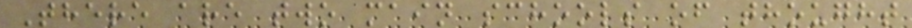There are two main schools of thought
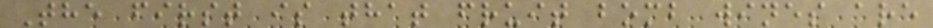The first is that fruit bomb wines are
